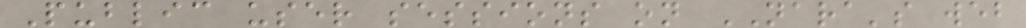Public user sessions on NARA's web
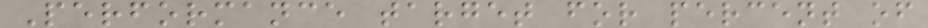Performance target for percent of
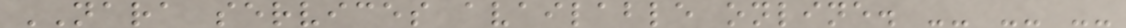NARA services available online. -- -- --
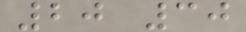20 30
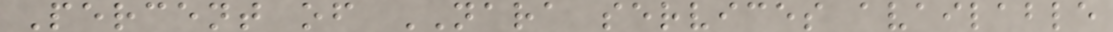Percent of NARA services available
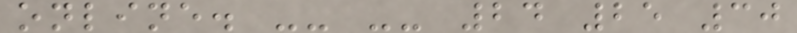online. -- -- 24 25 30
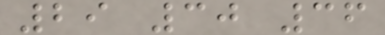29 30 36
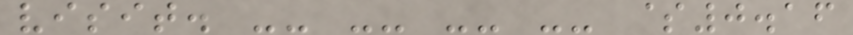visit. -- -- -- -- $0.16
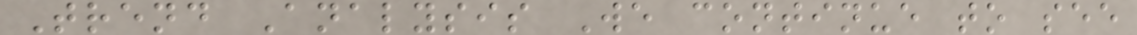Trend Analysis We continue to see
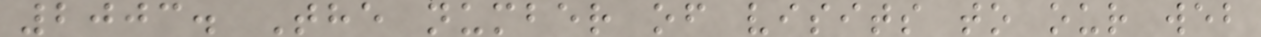2003. The number of visits to our web
